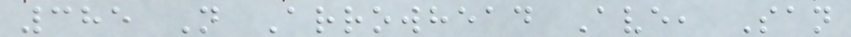385 N Arrowhead Ave, San
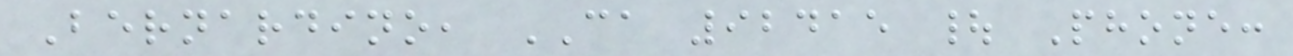Bernardino, CA 92415 | Phone:
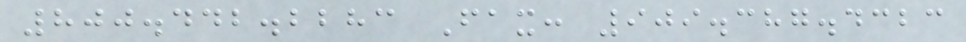800.442.2283 Fax: 909.387.4323
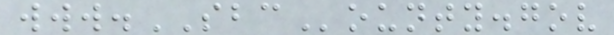www.SBCounty.gov
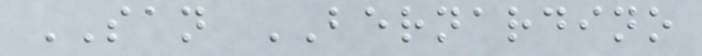SAN BERNARDINO
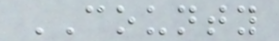COUNTY
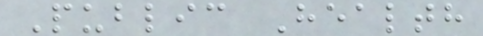Public Health
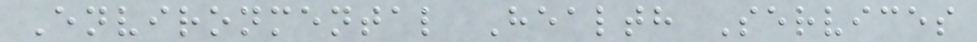Environmental Health Services
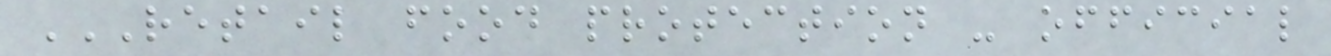RETAIL FOOD PROTECTION - OFFICIAL
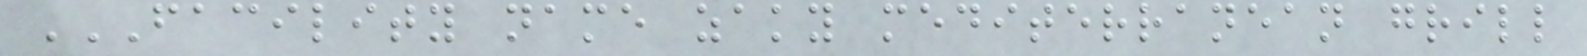FACILITY NAME ZAKY MEDITERRANEAN GRILL
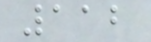112
